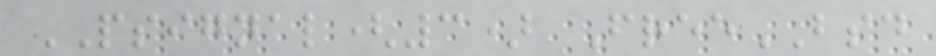PSIGNAL(3) FreeBSD
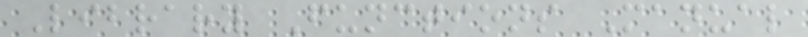Library Functions Manual
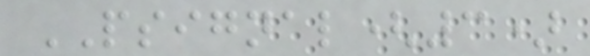PSIGNAL(3)
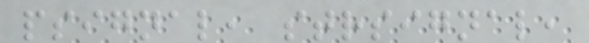psignal, strsignal,
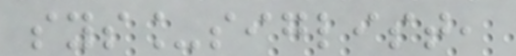sys_siglist,
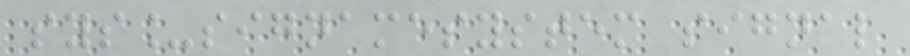sys_signamesystem signal
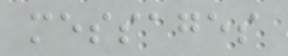messages
